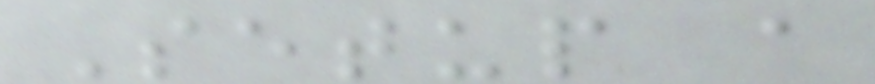Setup a
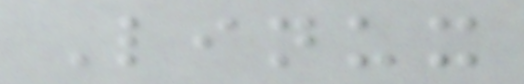Linux
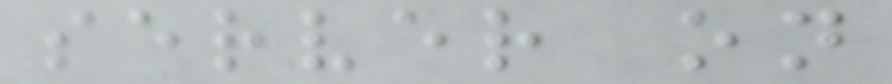server on
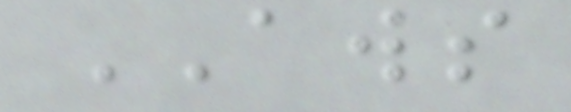AWS
